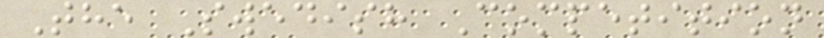The Swedish Competition
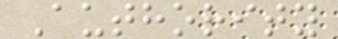Authority
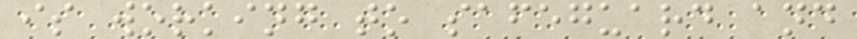is working to safeguard and
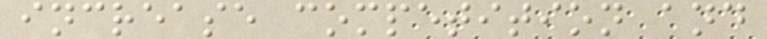increase competition and
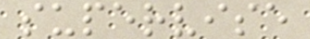supervise
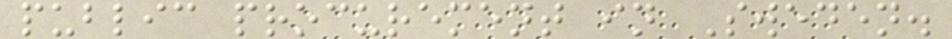public procurement in Sweden.
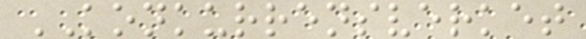KONKURRENSVERKET
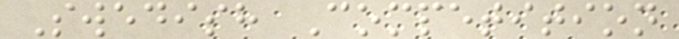Swedish Competition
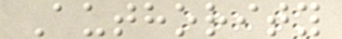Authority
